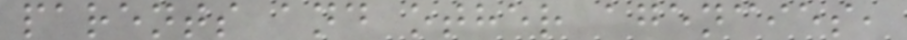parents and other agencies,
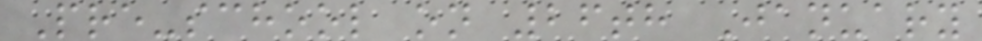Pre-school on 26th January
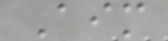Aim
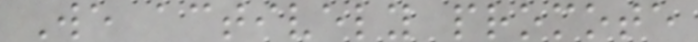We actively promote
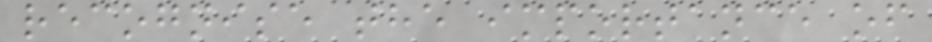recognise the importance of
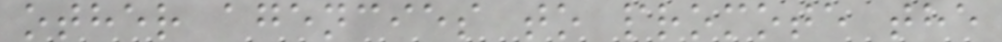other agencies to promote the
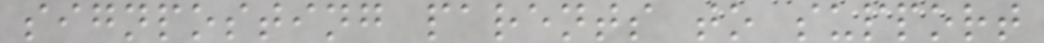signposting parents to support
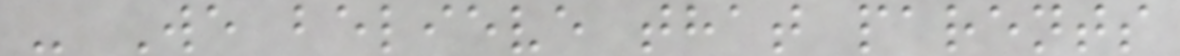- We believe that parents
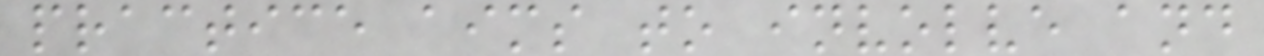practice aims to involve and
